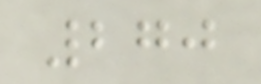270
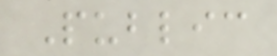Public
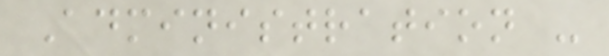Administration -
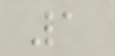1
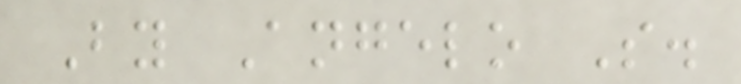By Angelo S.
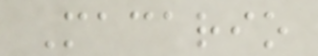Macario
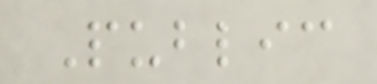Public
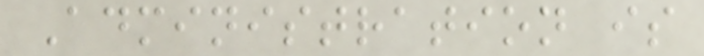Administration is
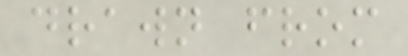drawn from
